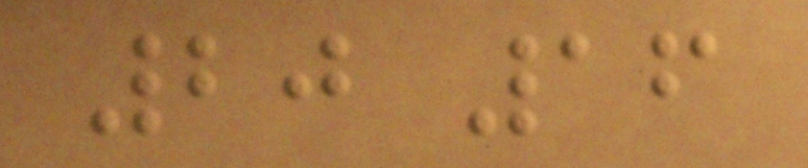20 16
